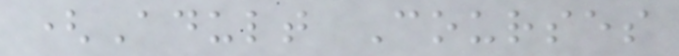(Adult Courses
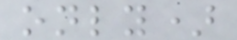only)
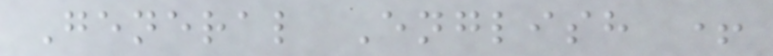General English +
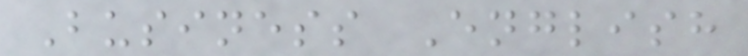Business English
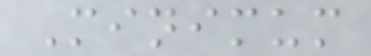Minimum
